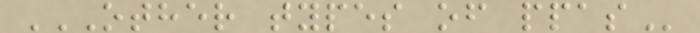OTHER TYPES OF PPAS
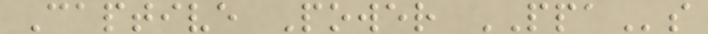Captive Power PPAs
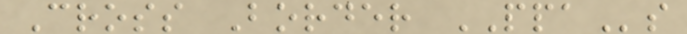Cross Border PPAs
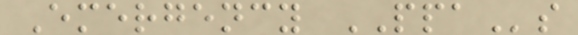Emergency PPAs
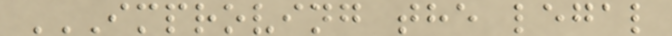IMPROVING THE LEGAL
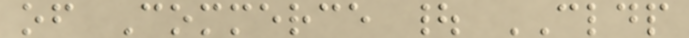of Commerce | CLDP
